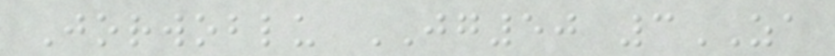Jorwoblu JG50 3ZA
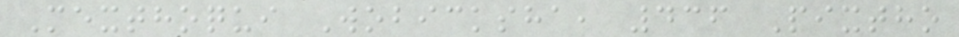Mexthoqui Wobicksha, 436 Pixtho
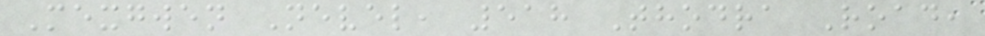Mexgwen Nevel, 518 Thodra Road,
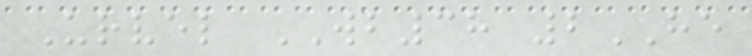Urvel WB38 2HE
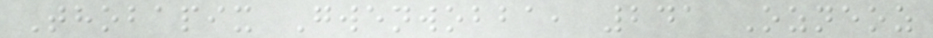Thobapix Gwenwobba, 241 Ozneoz
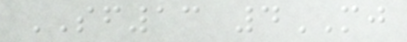SF13 4MJ
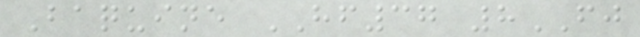Baquine HF37 8FJ
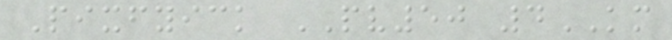Pixfyick PV50 4KM
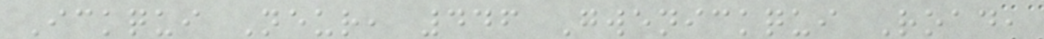Ickqui Neur, 446 Gwenickqui Road,
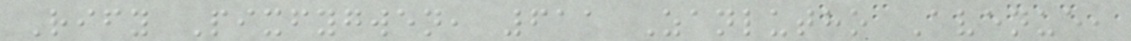Rify Pixfygwen, 611 Zanlutho Avenue,
